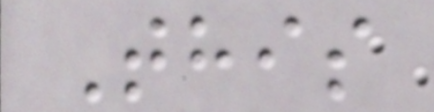This
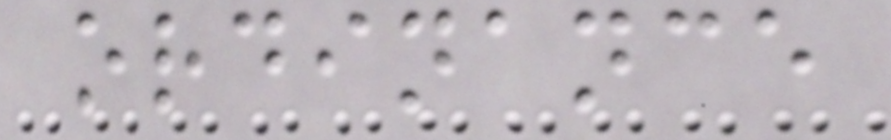ordinance
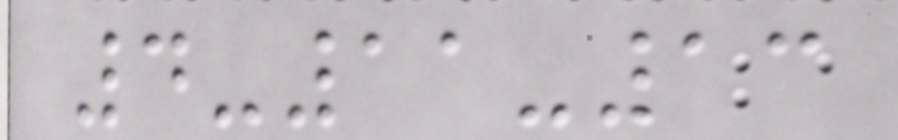4-11-13
